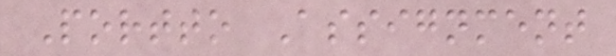Portto Assignment
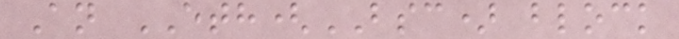An ETH(BSC) block
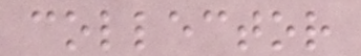collector
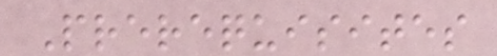Prerequisites
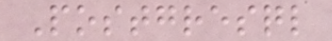Postgresql
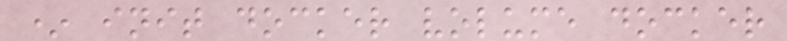* init docker volume docker
